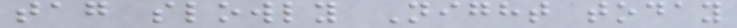tag slowly Night today
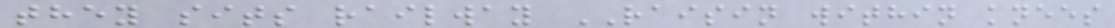they sits railway RAISIN within knees
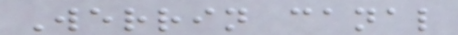Werrin canal
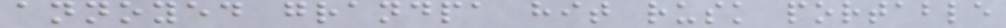annoyed grandpa hit rusk portable
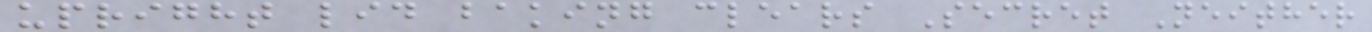upright lid baking clears Secret Neither
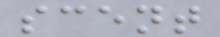scent
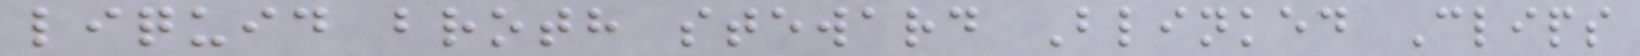liquid broth steward Blinked Clips
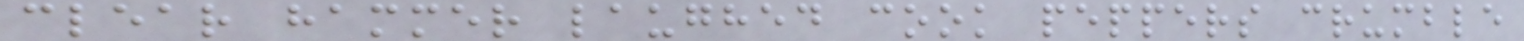clear hammer laughed cook peppers crumble
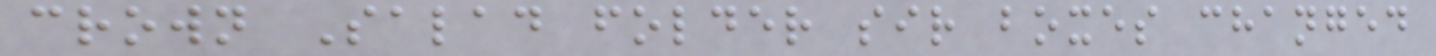crown Salad folder sir boxes changed
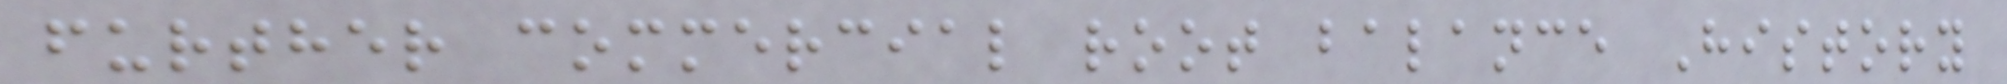further commercial root balance History
